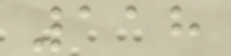118
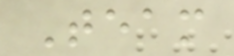Team
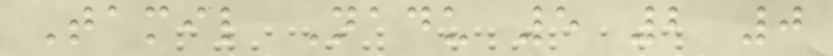Tamil Nadu 5 2 0
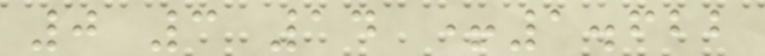0 3 14 +1.622
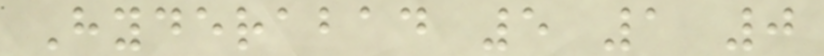Hyderabad 5 1 0
